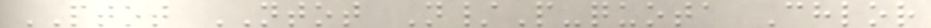PTOT NTOT N/P-quota Chlor
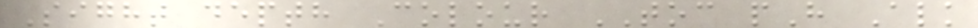Sight depth Colour TOC pH Alk
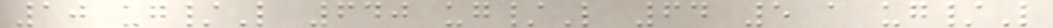10 ug/L 640 ug/L 64 5 a ug/L
